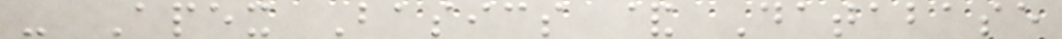- Apex Basics & Database
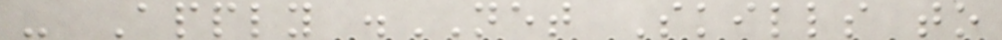- Apply .NET Skills to
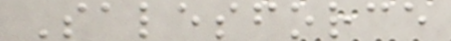Salesforce
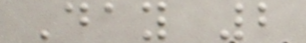Day 2
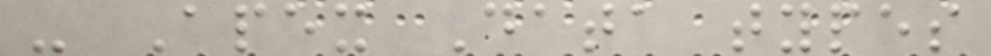- Apex Data types
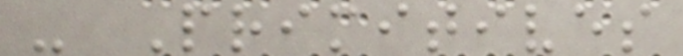- Primitives
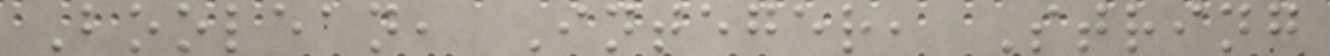Boolean, Integer, String
